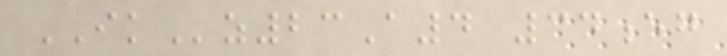IKz23A4 34eg
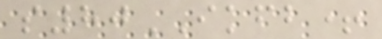s80IKFB+
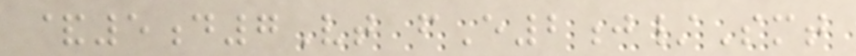&5d7Vt fE2j/Smt
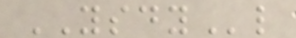YSDYl
